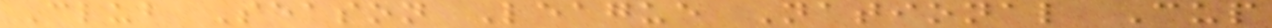Club Season League National Cup
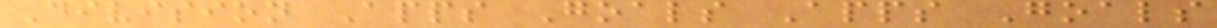Division Apps Goals Apps Goals
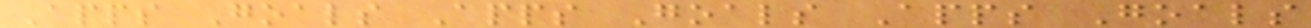Apps Goals Apps Goals Apps Goals
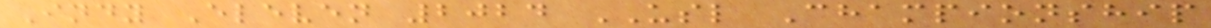Indy Eleven 2024 USL Championship
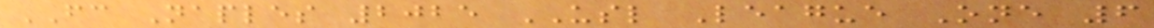FC Naples 2025 USL League One 6
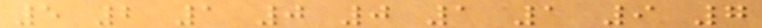5 2 1 0 0 1 1 9 7
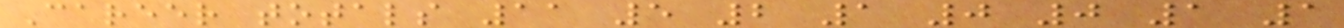Career totals 11 5 2 1 0 0 1 1
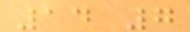14 7
